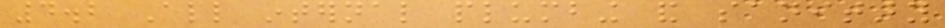4.2 All internal plumbing and sanitary
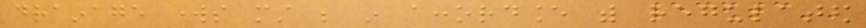drainage works must be in accordance with regulated
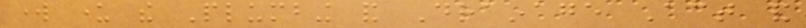work under the Plumbing and Drainage Act and
